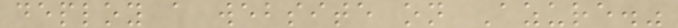deploy a website on Azure."
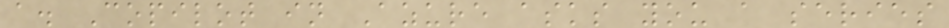a. Copilot in Azure asks you a series
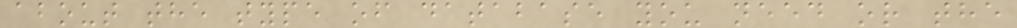about the type of database you need or the
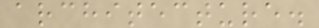architecture.
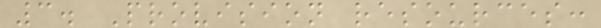3. Provision resources:
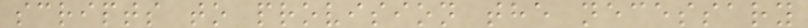scripts to provision the necessary
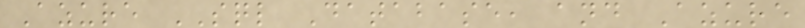Azure SQL Database, and Azure
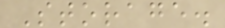Storage.
